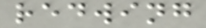redwing
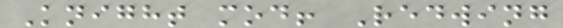Knight mod! Redwing
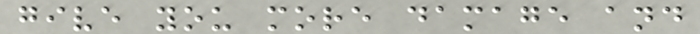give you more damage and
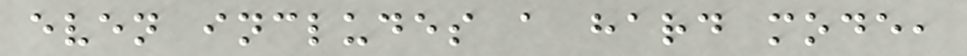even includes a hard mode,
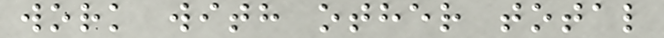work with other total
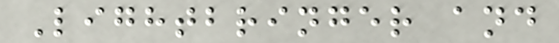Lightbringer and
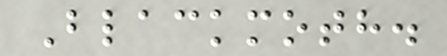Blackmoth.
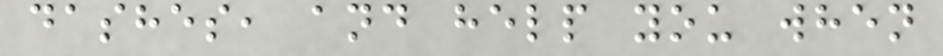dashes, and help you when
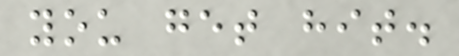you get hit.
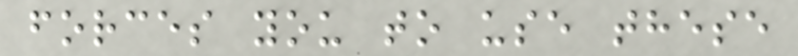forces you to use these
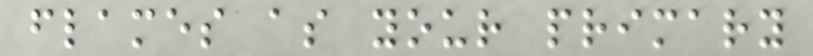flames as your primary
